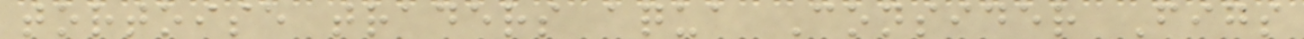tortoise traders aqua Consider Figs
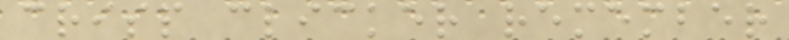crisp clicker remember
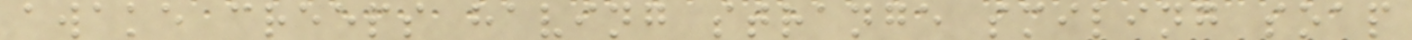awake creeps having strange smiling soap
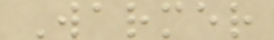Warmer
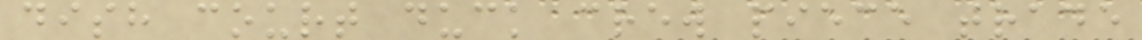dish court duck crew piece trade
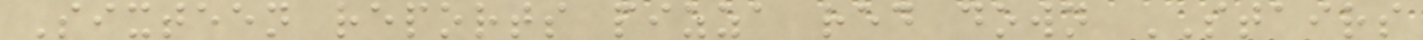Sixteen reports pizza red down STAIRS
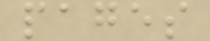pages
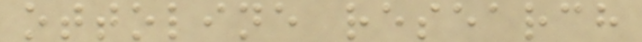ottoline research
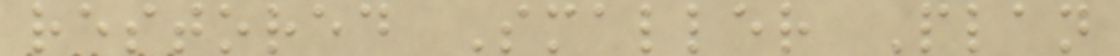restored Smaller Plan
